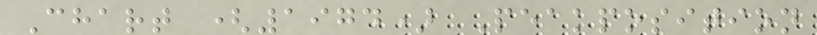Chart (1974) Peakposition
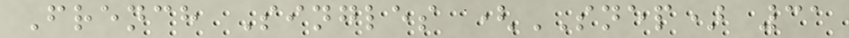French Singles (SNEP) 31
